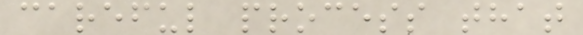careful process that
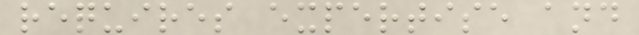requires expertise and
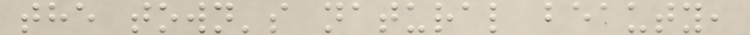the town's natural beauty,
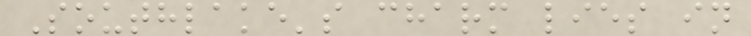Southlake's charm lies in
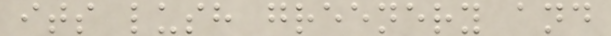its lush greenery and
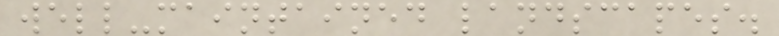well-maintained landscapes.
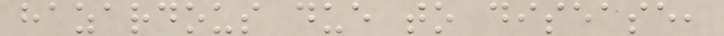hazardous due to disease,
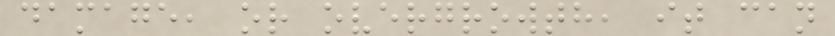damage, or overgrowth, it can
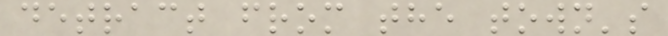detract from the town's
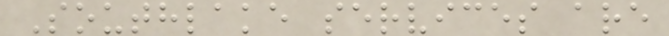Southlake services are
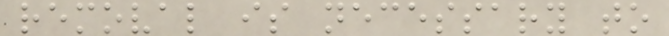removal is necessary to
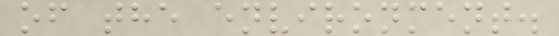of the environment.
